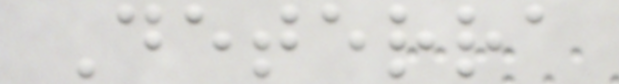Deterra
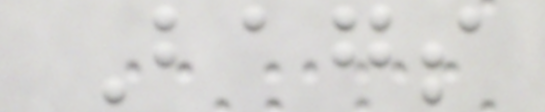Bags
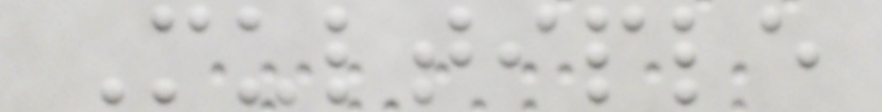Multiple
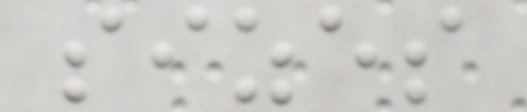sizes
